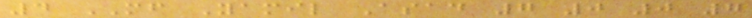4 MF Yamil Asad 7 0 0 7
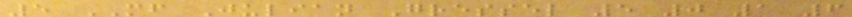5 MF Julian Gressel 5 0 1 6
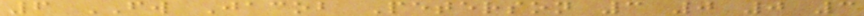6 FW Jacob Peterson 3 0 0 3
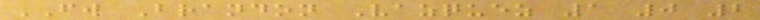FW Brandon Vazquez 1 0 2
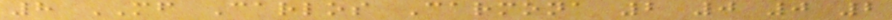8 MF Carlos Carmona 2 0 0 2
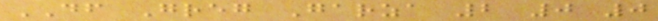DF Greg Garza 2 0 0
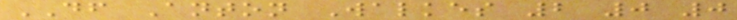DF Anton Walkes 2 0 0
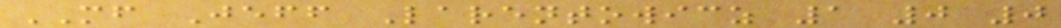MF Jeff Larentowicz 1 0 0
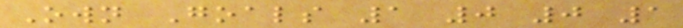Own Goals 1 0 0 1
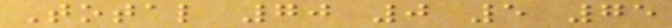Total 70 0 5 75
